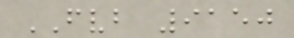FVB 9150
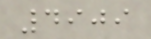4909
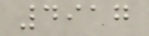4917
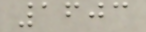1603
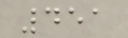451
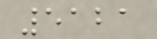5121
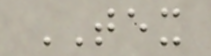TEX
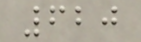620
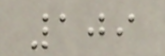109
